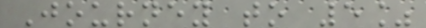Journey to 5%
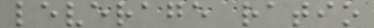leverage ratio
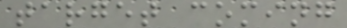target coming
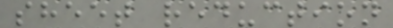sheet reduction
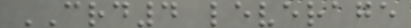CRD4 leverage
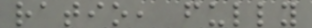ratio, fully
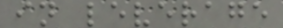in leverage
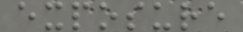exposure
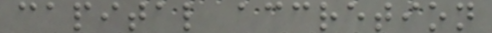capital accretion
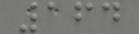164
